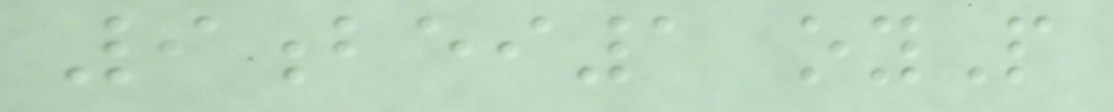9bei1 oyP
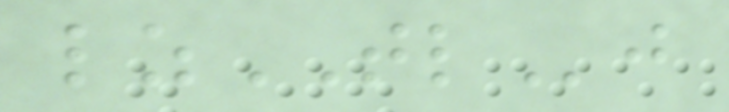lzTLj
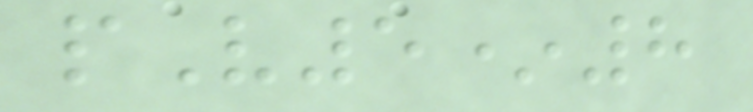pV5*8
